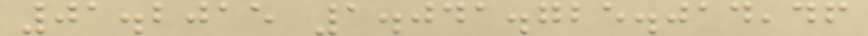01.2015 1.041.725.014,46
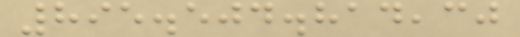895.504.814,30
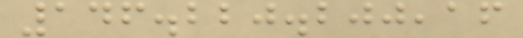146.220.200,16
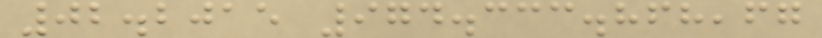02.2015 974.333.868,67
